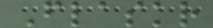Flaskr
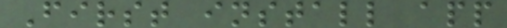First install app
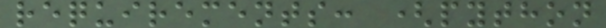requirements: (python
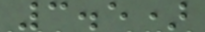3.5)
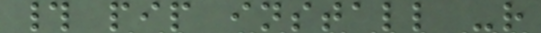# pip install -r
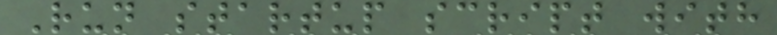Run startup script with
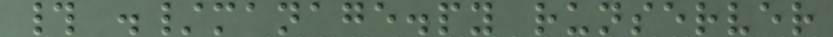# ./manage.py runserver
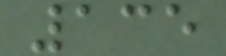135
